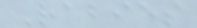Rabies
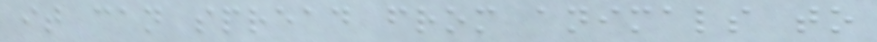it can spread from animals to
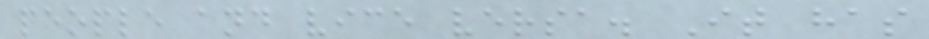people and vice versa. It has
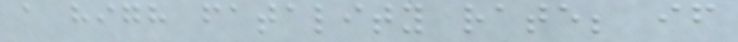a high fatality rate; if
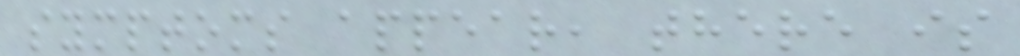symptoms appear, there is
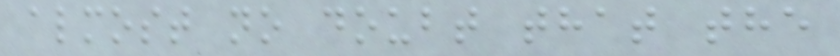almost no doubt that the
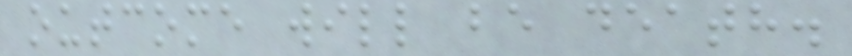outcome will be death.
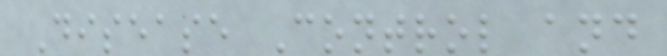Disease Control and
